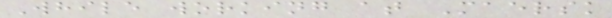While working at Maersk
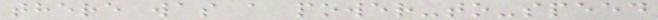there was a power-to-speed
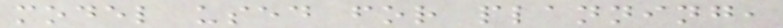model used for planning,
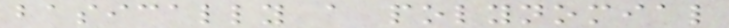basically a polynomial
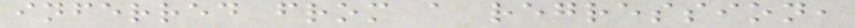inferred from a regression,
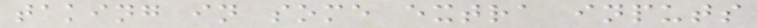taking in some extra inputs
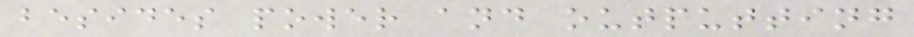besides power and outputting
